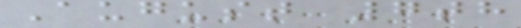August 7th
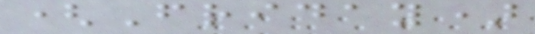(Friday)
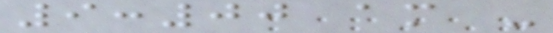9:00 am -
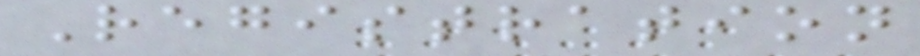Registration
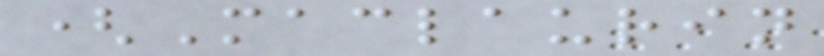(Maclaurin
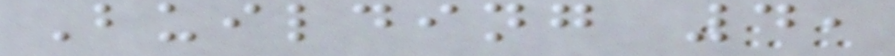Building 4,
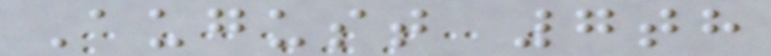August 7th
